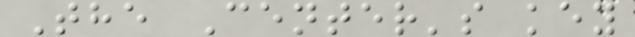The Center's key
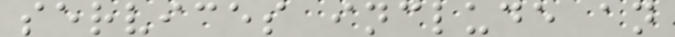services include an
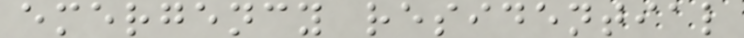emergency residential
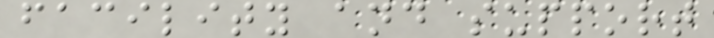facility and support
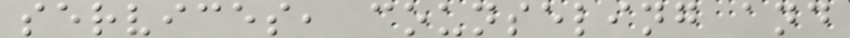services, counseling and
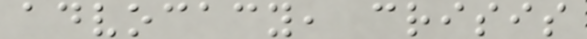advocacy, crisis
